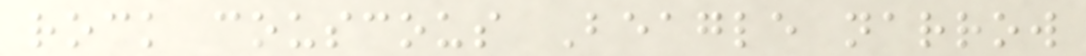rock couscous Beagle narrow
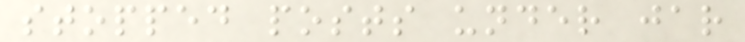stopped posts under jar
